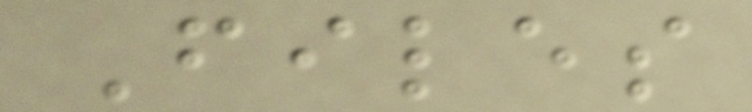Files
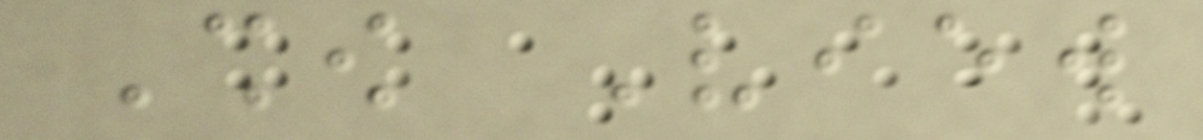Show View
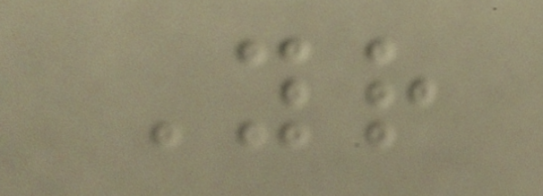Your
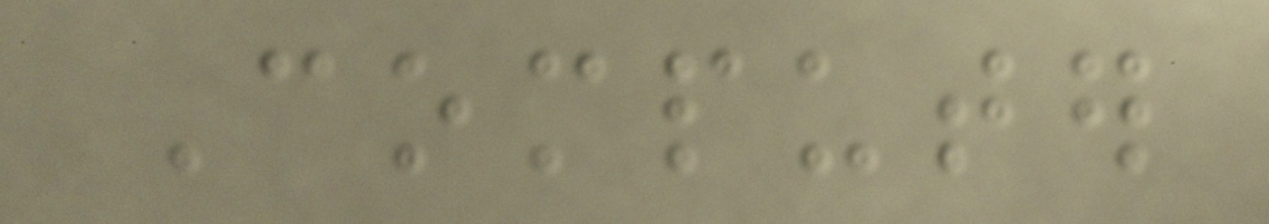Computer
